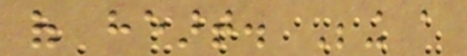of heart. Being a
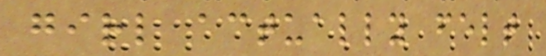girl actually felt
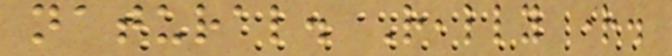natural. Really right.
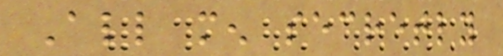All men secretly
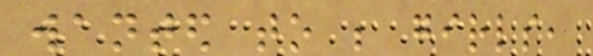wanted to be girls,
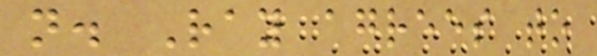not. Ray agrees to
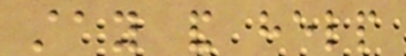stay and help
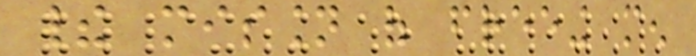their mission of freeing men
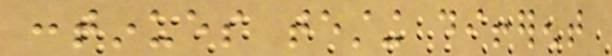continues testing different
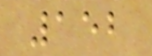152
